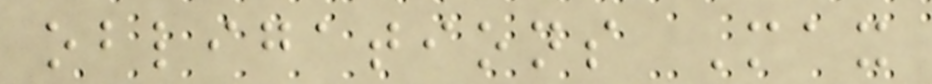obligations Max
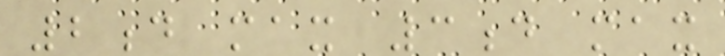2d max 3d max
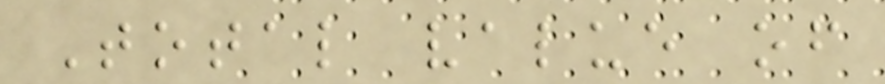Total value of
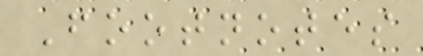Footnotes
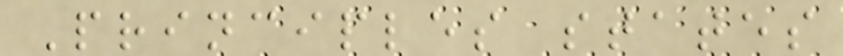Principles states
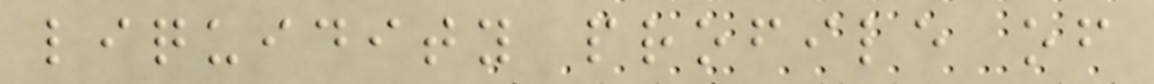liquidity profile of
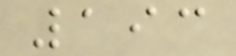193
